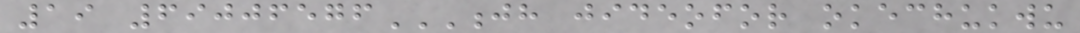19 69006576JH JIDEOFOR OKECHUKWU
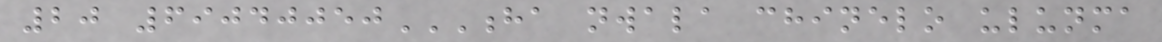20 69040050HA NWALA CHINELO ULUNMA
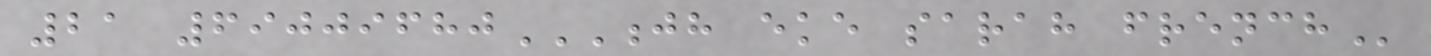21 69009680JH EKE SARAH FRENCH
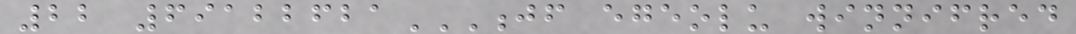22 69122621JF EGEOLU WINNIFRED
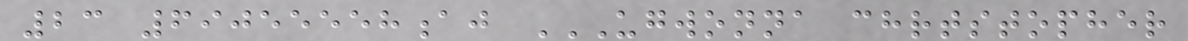23 69055558aj UGWONNA CHRTSTOPHER
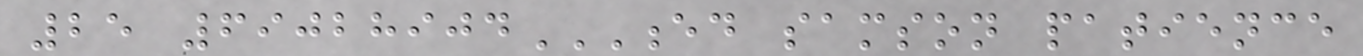25 69028904ED SAMSON PATIENCE
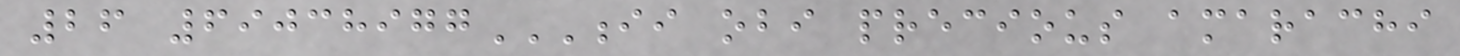26 69038977II OBI PRECIOUS AMARACHI
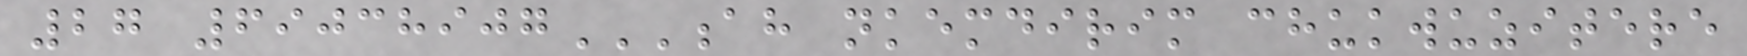27 69038907AH NKEMDIRIM CHUKWUZITERE
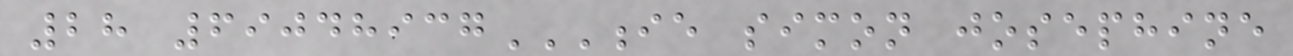28 69048937IE SIMON JOSEPHINE
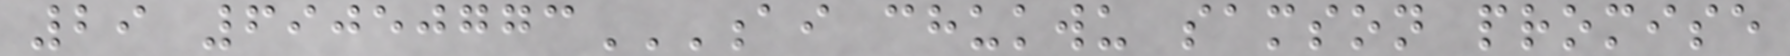29 69050773AI CHUKWU SAMSON PROMISE
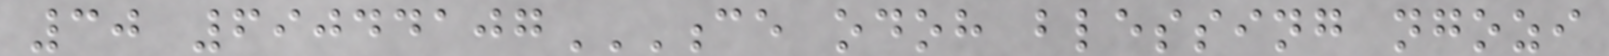30 69044107CE ODOH BLESSING NGOZI
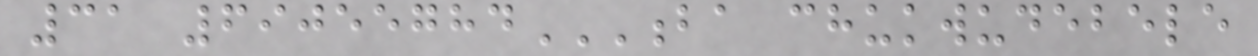31 69055784BA CHUKWUDEBELE
